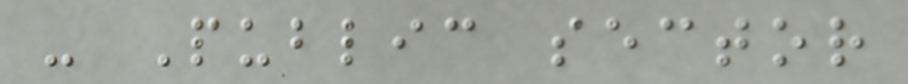- Public sector
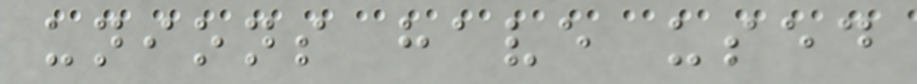unions have used
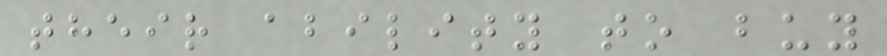their ability to buy
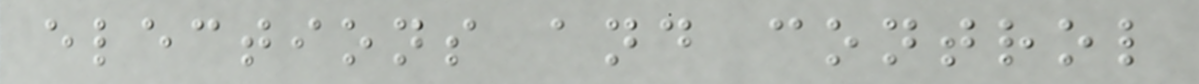elections and control
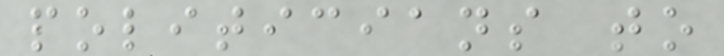politicians to
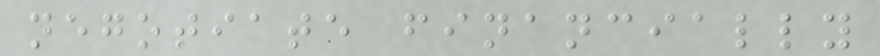negotiate financially
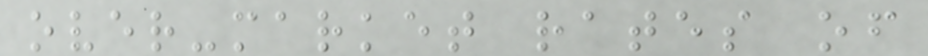over-market rates of
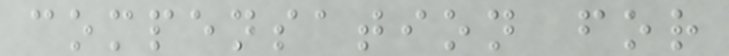compensation for
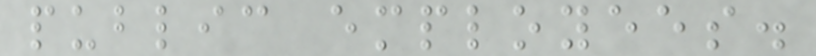public employees.
